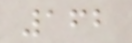162
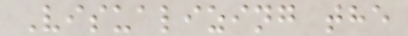Visualizing the
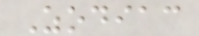Zodiac
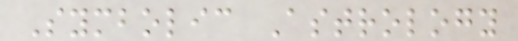Symbolic Astrology
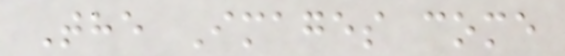The Images come
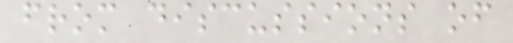from discussions of
